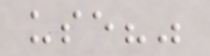use?"
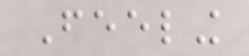Feeling
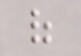of
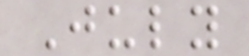July
